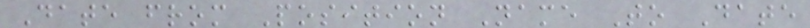Date from Position Name To Date
